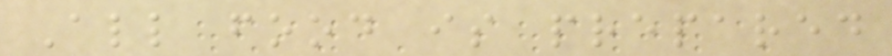All food is prepared
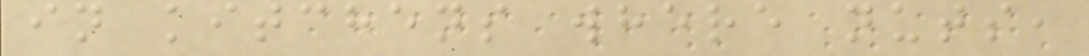in kitchens where nuts,
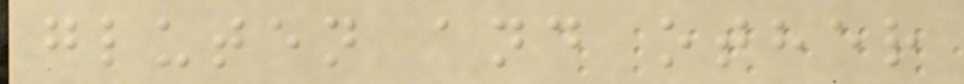gluten and other
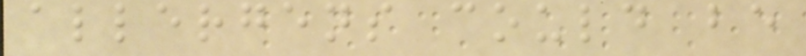allergens could be
